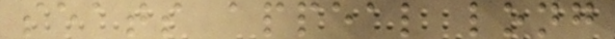seats appeal long
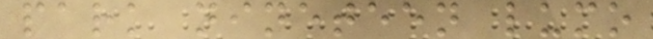park nineteen lumo
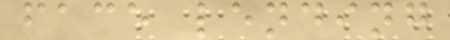face lending
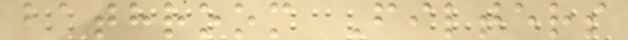bathroom Filters
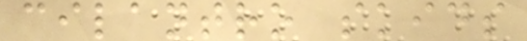cilantro skids
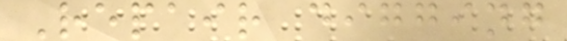Repair digging
